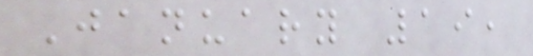January 19,
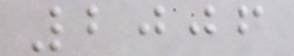2006
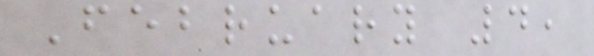February 4,
